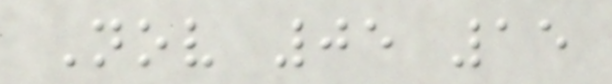Nov 05 15
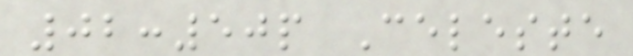02:50p Celeste
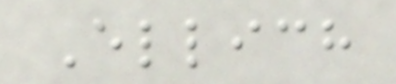Ellich
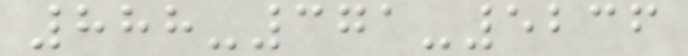888-371-5236
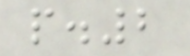p.2
